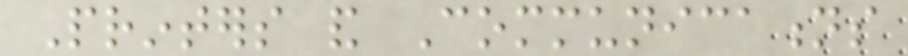Printers and Communications
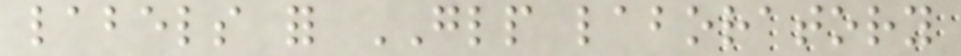labels for GLP laboratory
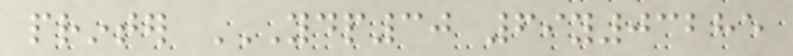printer YDP30 69Y03285
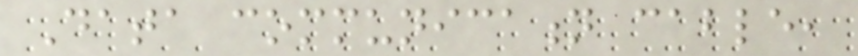Data communication cable,
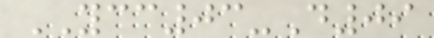YCC03-D09
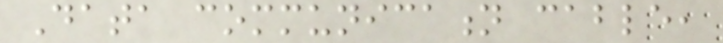Data communication cable,
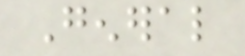General
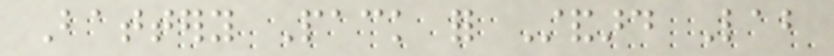Battery Pack for Standard Lab
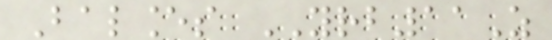Balances YRB11Z
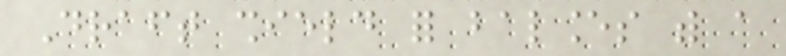Draft shield for balances with a
